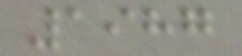1987
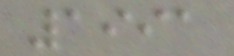1991
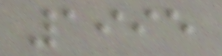1995
